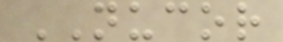NUCOR
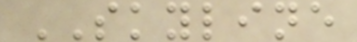SKYLINE
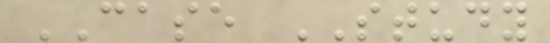CASE STUDY
